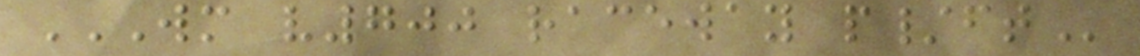WM V700 RACEWAY P/FT
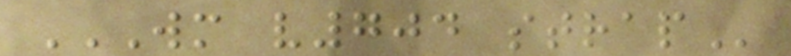WM V704 STRAP
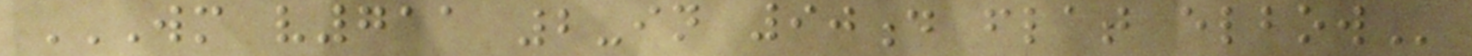WM V711 2-IN 90D FLAT ELBOW
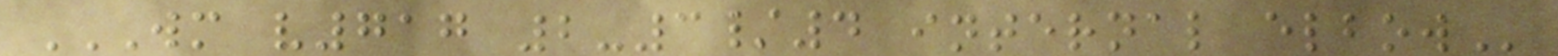WM V717 2-3/4 INTERNAL ELBOW
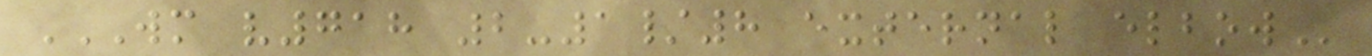WM V718 2-1/8 EXTERNAL ELBOW
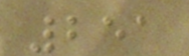251
